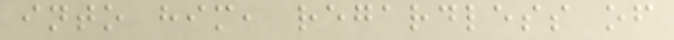into him, regardless of
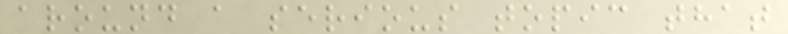around a serious topic that
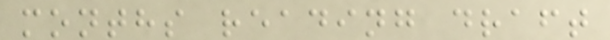months reading draft
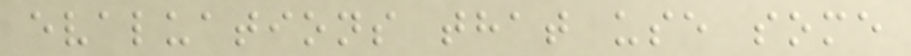evaluations that use some
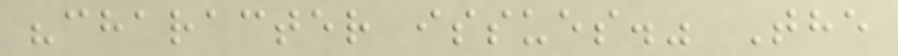"character issues." The
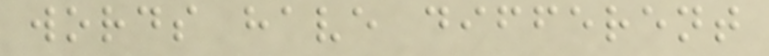words have different
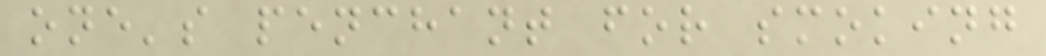one's penchant for smoking
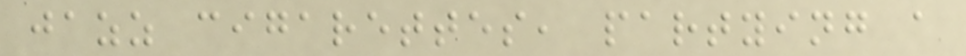jazz cigarettes, partying a
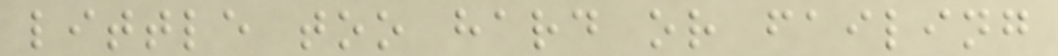little too hard or failing
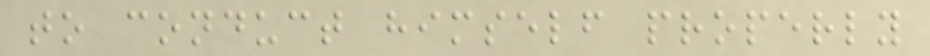to conduct himself properly
